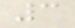3
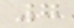7
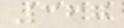367
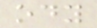ody
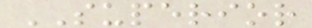SUPERIOR
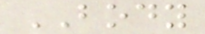BODY
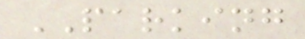PARKING
